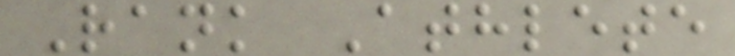Rank Athlete
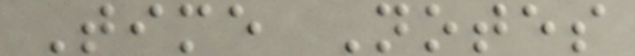Time Notes
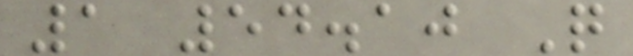1 54.10 Q
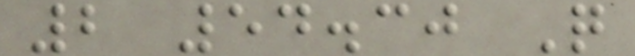2 54.30 Q
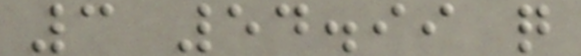3 54.99 q
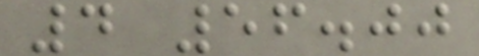4 56.00
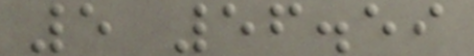5 56.59
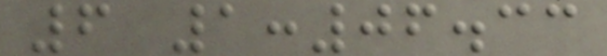6 1:06.33
